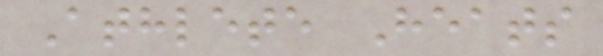Athlete Heats
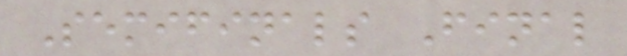Semifinals Final
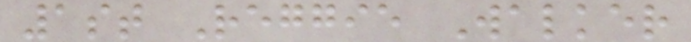1st Reggie Walker
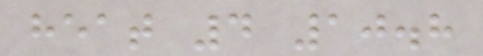heat 4 10.8
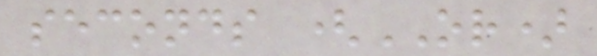seconds (OR)
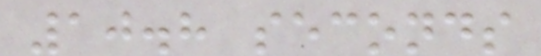10.8 seconds
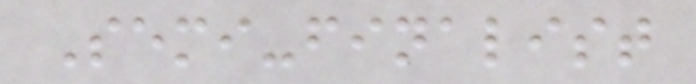Semi-finalist
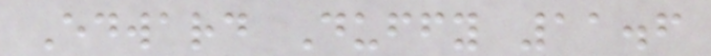Edward Duffy 11.6
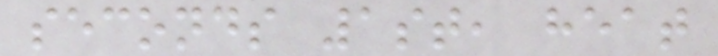seconds 1st, heat
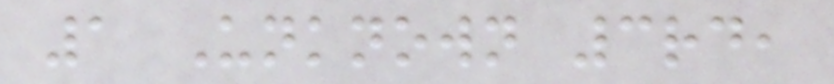1 Unknown 3rd,
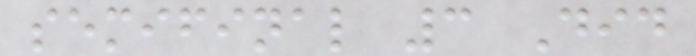semifinal 3 Did
